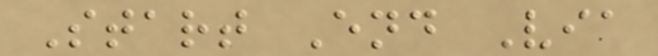Start End Via
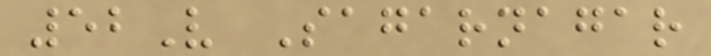52V Sagarnagar
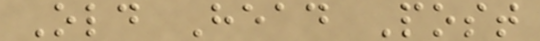Old Head Post
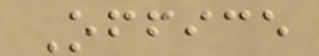Office
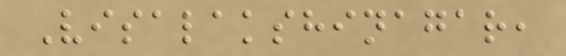Visalakshinagar,
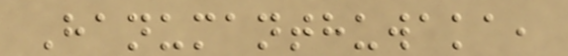Hanumanthuwaka,
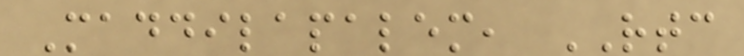Maddilapalem, RTC
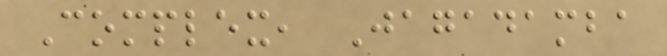Complex, Jagadamba
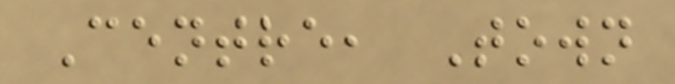Centre, Town
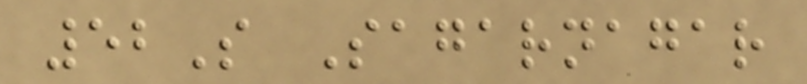52S Sagarnagar
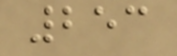253
